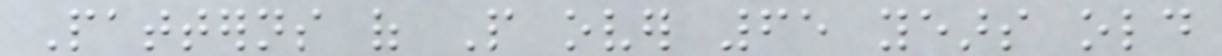Patterns of People over 65 years old
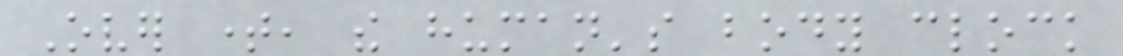Over time, the human's body clock
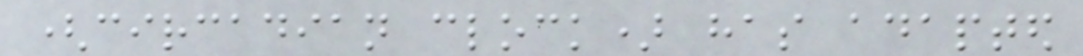(circadian clock) has adapted
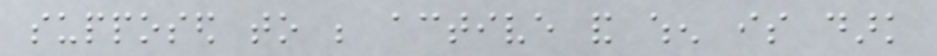supposed to be active and when is dark
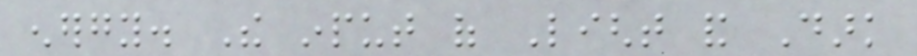energy. The input of Light and Dark
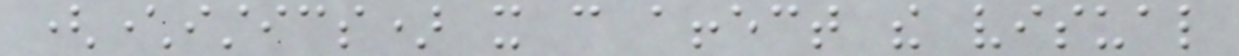(characteristics) it can affect the visual
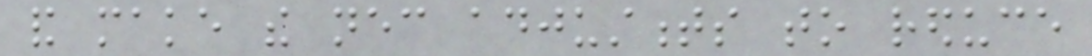and make the necessary adjustments to reduce
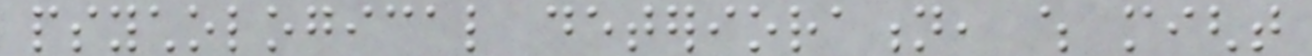psychological deterioration, which might
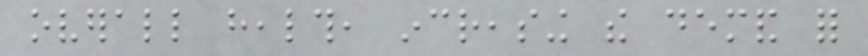overall health, increasing the demand for
